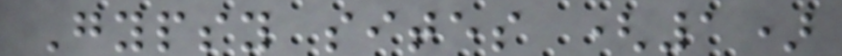Gypsy sites (1)
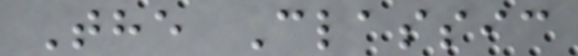The Classic
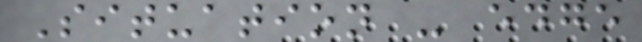Situation - edge
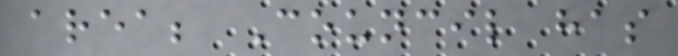area; Council has
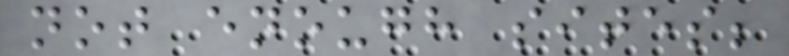not enough sites;
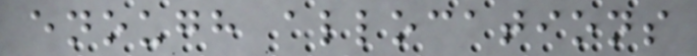enough allocations
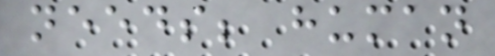needs; human
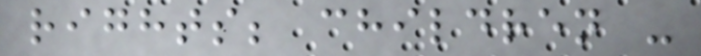rights; children -
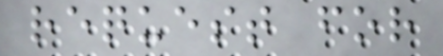request for
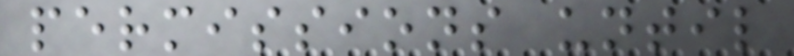permissions until
